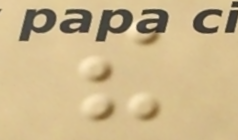the
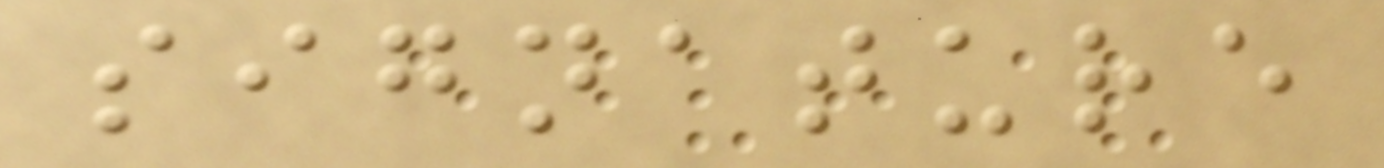signature
